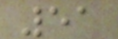51
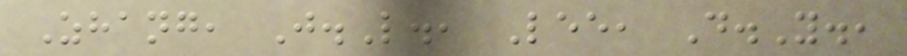Zhang, J.L., Lee, D.Y.,
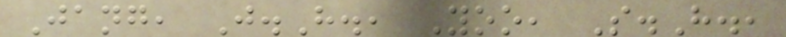Jang, J.H., Yoo, S.H.,
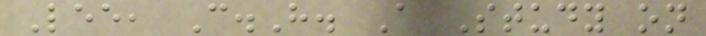Lee, C.H. A Study on
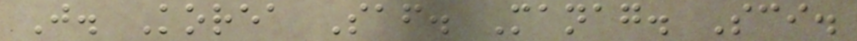J. Korea Saf. Manag. Sci.
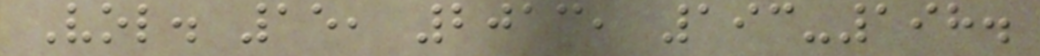Vol. 15, 2013, 193-198.
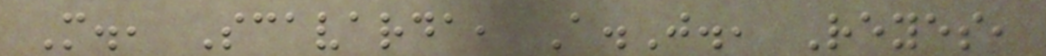M., Scavarda, A.J., Reyes,
